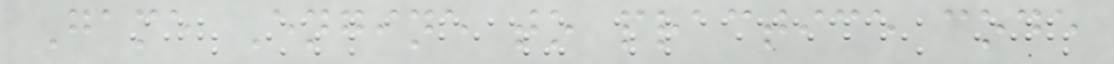Game Engine to practice code
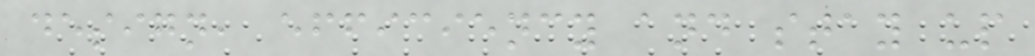design, efficiency and stay up
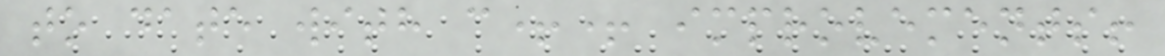to date with c++ improvements!
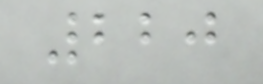220
